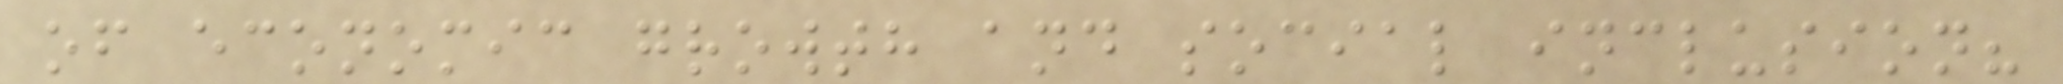of economic growth and social inclusion?
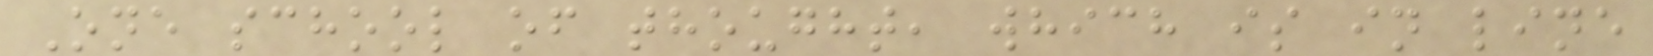One school of thought, which is in line
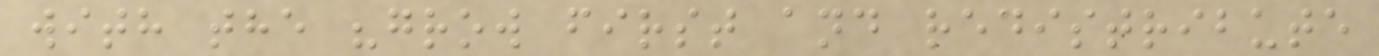with the "grow first and redistribute
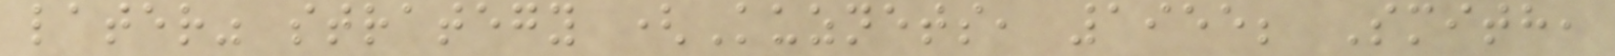later" strategy (Kuznets, 1955; Smith,
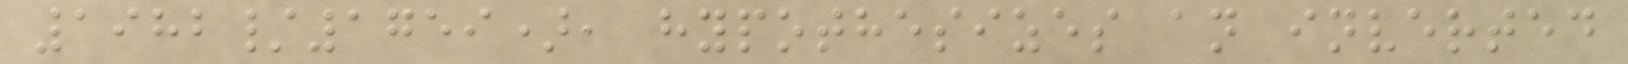1982/1759), hypothesizes an inverted
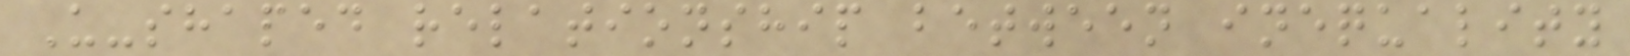U-shaped relationship between inequality
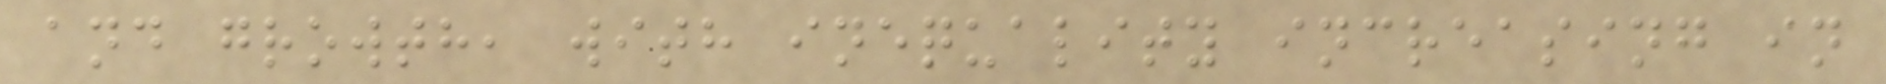and growth, with inequality increasing in
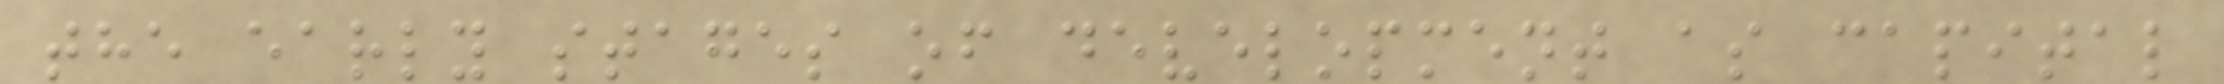the early stages of development as capital
